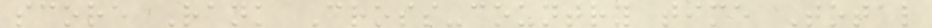score Rank Cross-country time Total
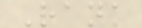Rank
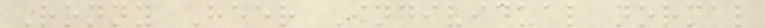Ronny Heer Individual normal
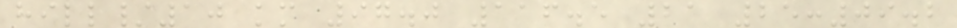hill/10 km 97.0 116.5 21 25:09.2
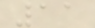11
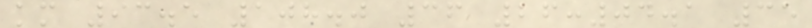km 93.5 108.0 36 26:04.1 35
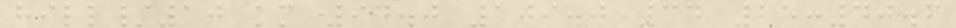hill/10 km 94.0 109.0 34 25:40.6
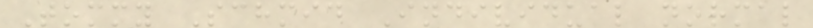Tommy Schmid Individual normal
